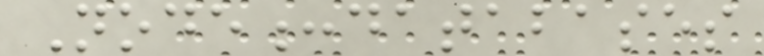Node:databases
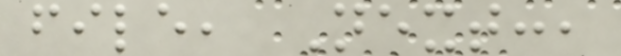file, Next:,
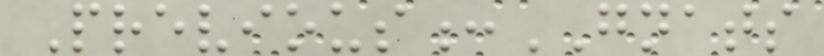Previous:GNATS
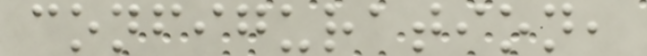configuration,
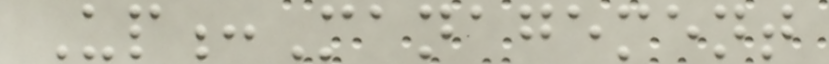Up:Management
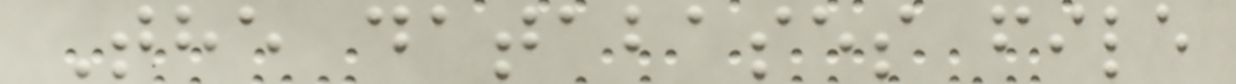The databases file
